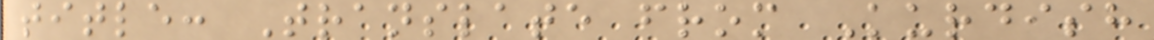title: Translate from Kurdish
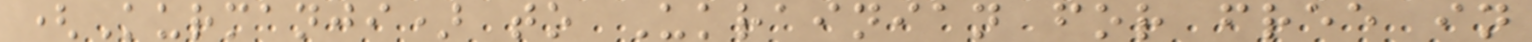(Kurmanji) to Ukrainian for free in
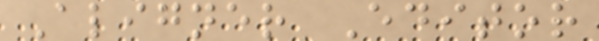Aligner Editor
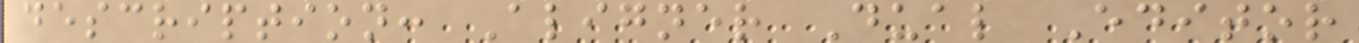description: Aligner Dual Editor
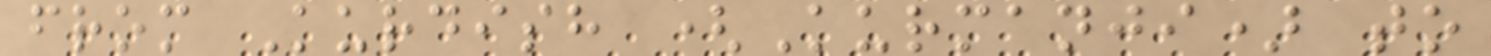from Kurdish (Kurmanji) to
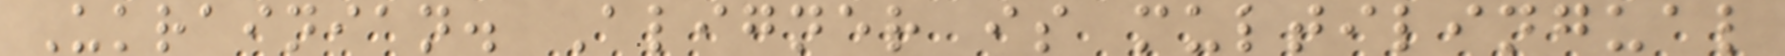Ukrainian. Aligner is multilingual
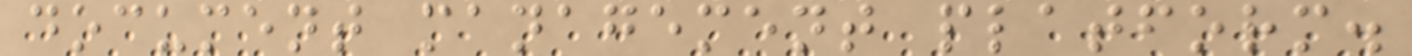document management platform.
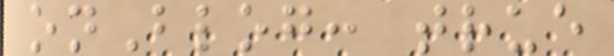onBlog: true
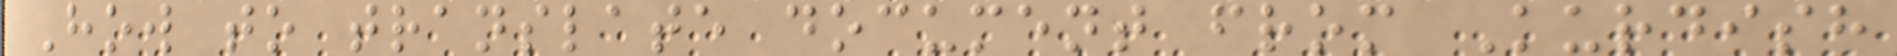How to translate document from Kurdish
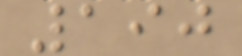190
